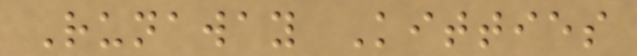Runaway Kitties
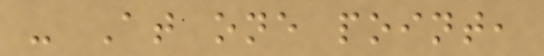- At one point,
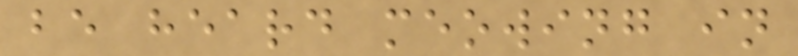be heard meowing in
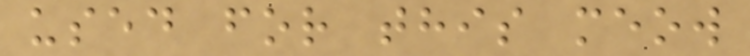used for this meow
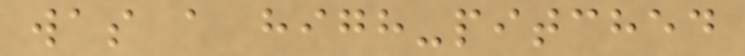was a high-pitched
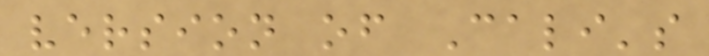version of Cali's
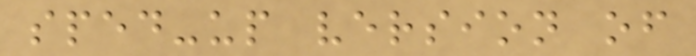sped-up version of
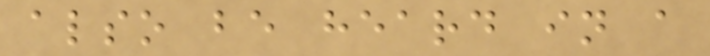also be heard in a
